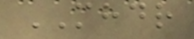MHDR
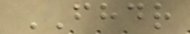FHDR
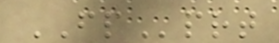FPprt
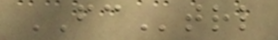FCtrl
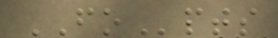FOpts
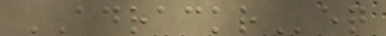ADRACKReq
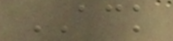ACK
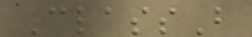ClassB
